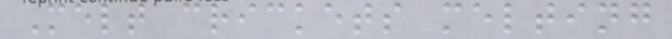Melt crickets melting
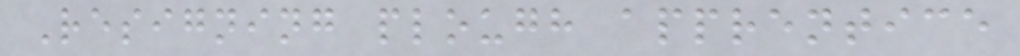Resigning plough apprentice
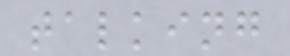talking
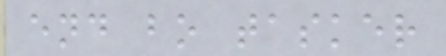end bo tasker
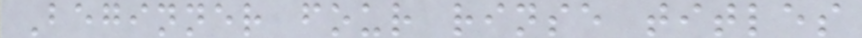Beginner four rinse titles
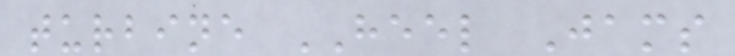turbine HEEL Jams
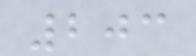203
